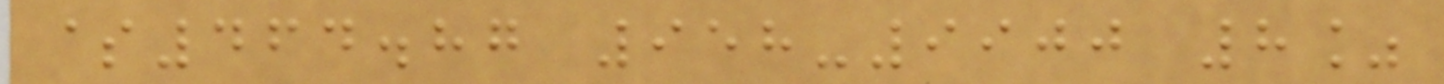$464.87 958-9900 8%
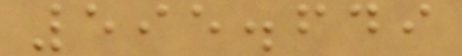595.649
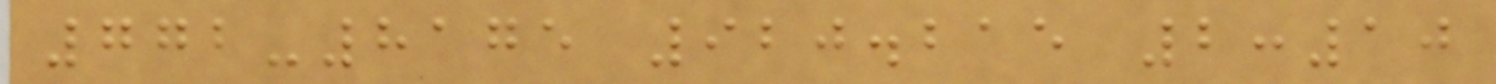772-8175 920.215 2:10
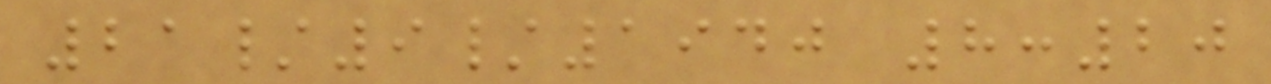21/9/1940 8:20
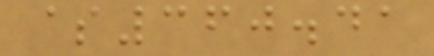$360.41
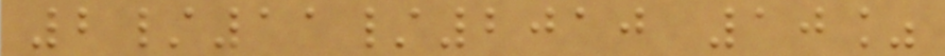2/11/2010 10%
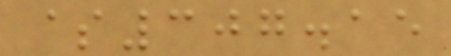$307.15
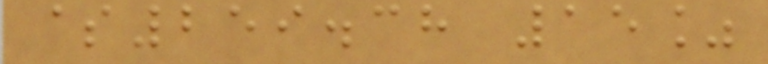$259.38 15%
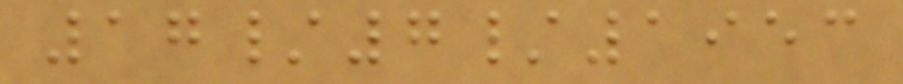17/7/1953
